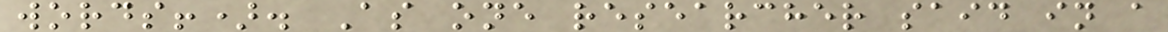words!). As one researcher said in a
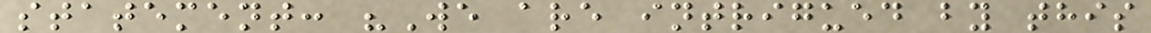statement: "We are intrigued by this
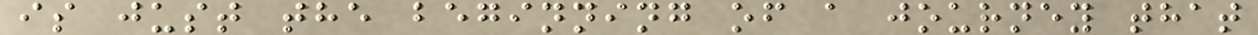is just the beginning of a journey that
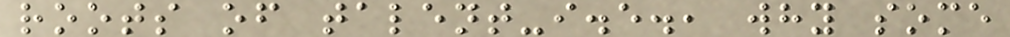roots of talent-i.e., why some
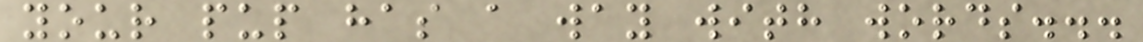your pup has a way with words...
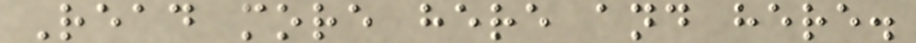Read more here and here.
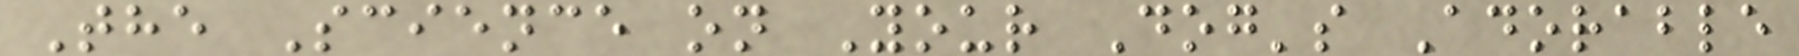The Science on Your Dog's Adorable
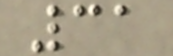31
